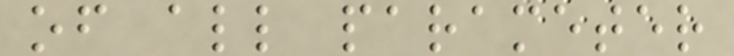of all parameter
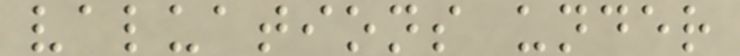valuations under
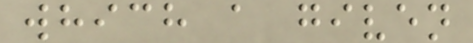which a given
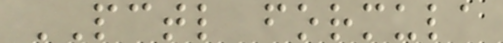PCTL formula
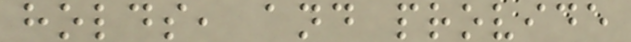holds, and provide
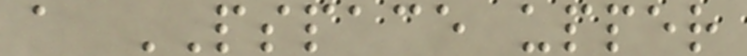a PSPACE upper
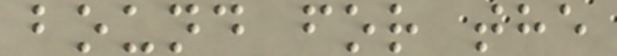bound for the
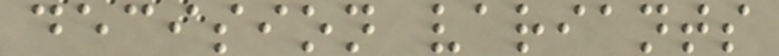decision variants
